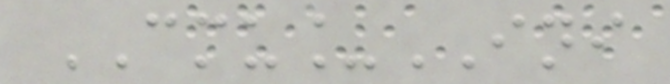CMU_INI
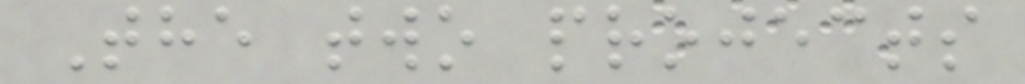The two projects
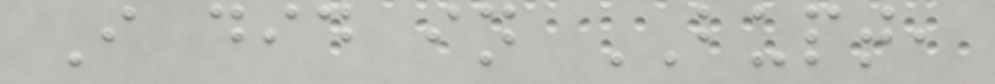I did in BUPT,
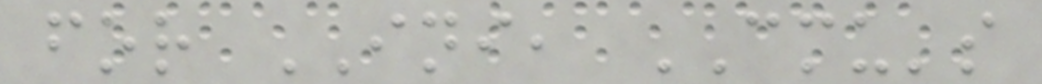for INI, CMU's
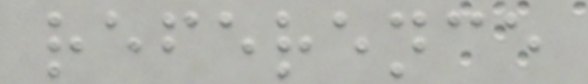reference
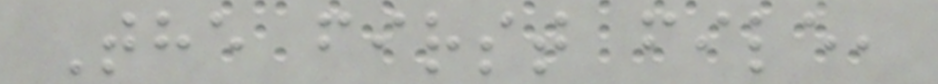The first file,
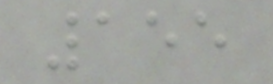155
